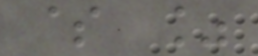$ %
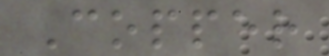Copper
